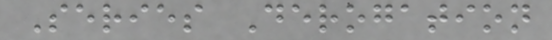Series Derogation
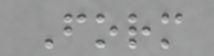Form
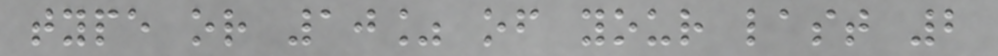type or 10% of your last 2
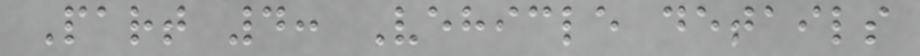Part 4: Vehicle details
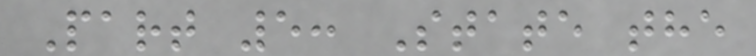Part 5: State the
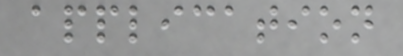application
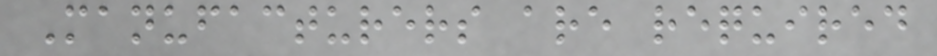Manufacturers are required
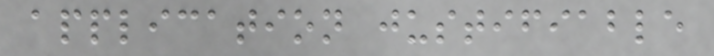application justifiable
